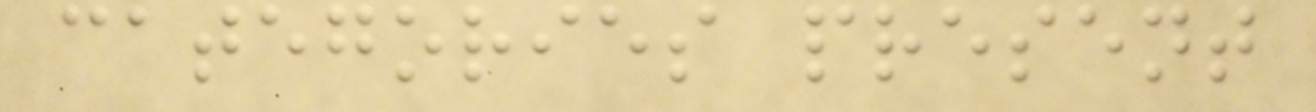categories present
